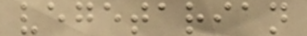vegetarian
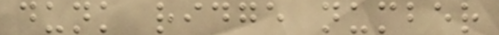dunk ridge number
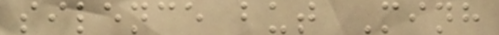silence but Minh
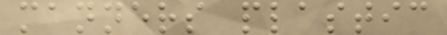manners plastic
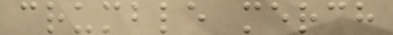crumble merch
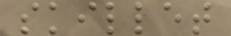skillet
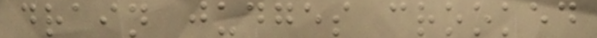drain judges crooked
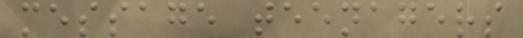message teenagers
